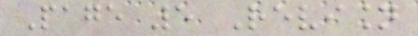Page 5 Revision
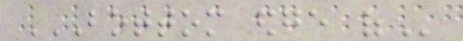BOTTOM EDGE OF
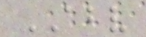ABOVE
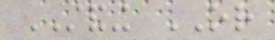STANDING OR
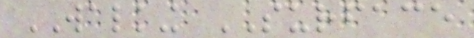WALKING SURFACE
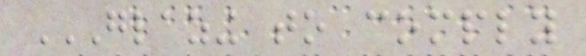GLAZING TO COMPLY
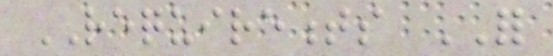REQUIREMENTS FOR
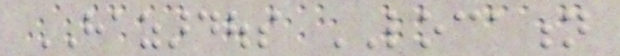HAZARDOUS LOCATION
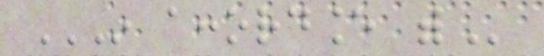IN ACCORDANCE WITH
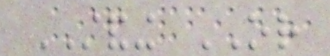STANDING OR
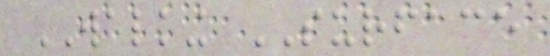WALKING SURFACE
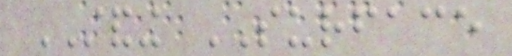STANDING SURFACE
